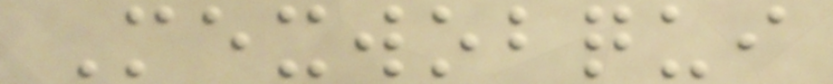Mexwobqui
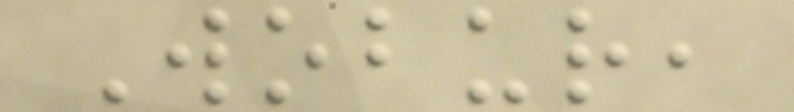Wobur,
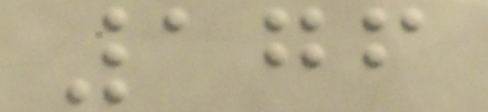176
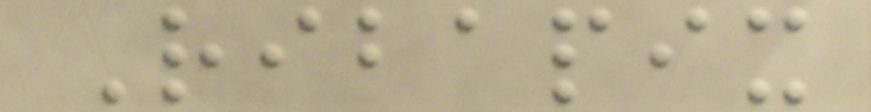Ribapix
